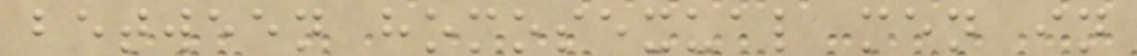between homosexual men in
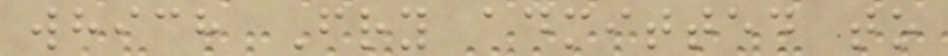which Fry admitted to
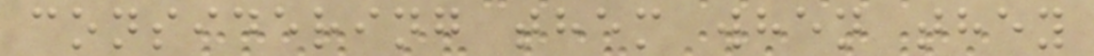considering them when they
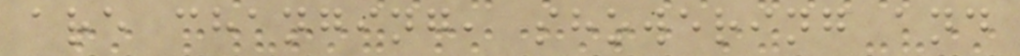are changing, showering and
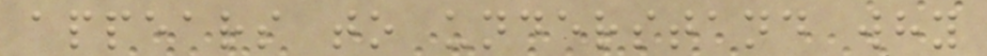appears to understand why
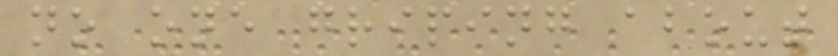no one griping about
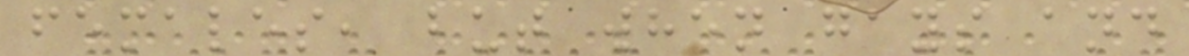females, but when gays and
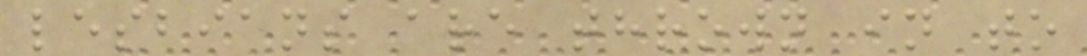lesbians are thrown in to
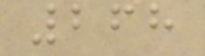268
